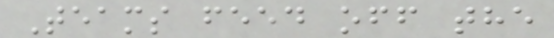Teams feed off the
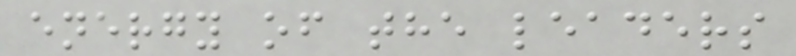energy of the leaders
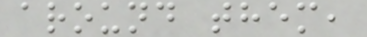around them,
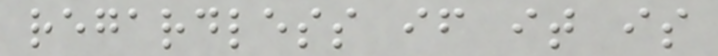regardless if it is
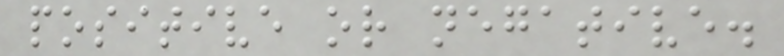positive or negative.
